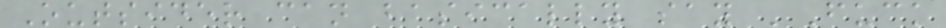Outsider can basically say 'Fuck
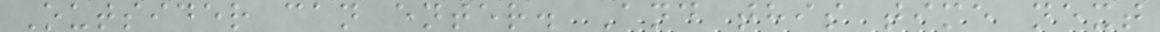Outsider can enter. And this time next
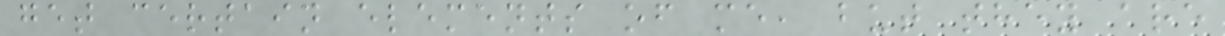get certain elements of me, but they are
